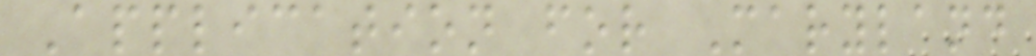Application for Maryland
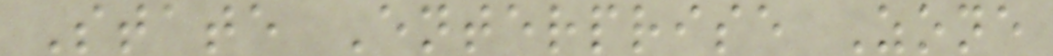State Enterprise Zone
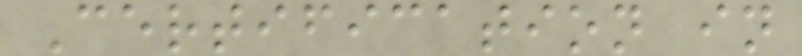Certification in
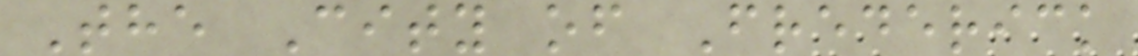The City of Frederick
